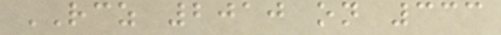RCZ 2010 on 333
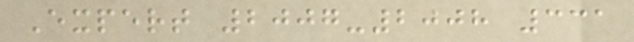Expert 2007-2008 331
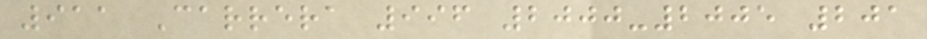911 Carrera 996 2000-2005 201
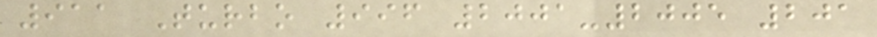911 Turbo 996 2001-2005 201
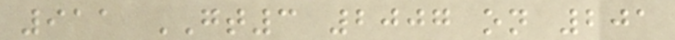911 GT3 2007 on 201
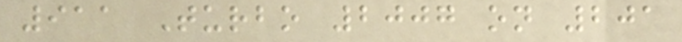911 Turbo 2007 on 201
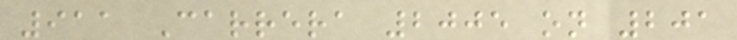911 Carrera 2005 on 201
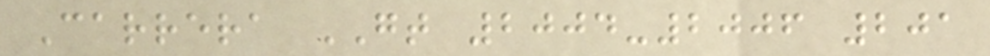Carrera GT 2004-2006 201
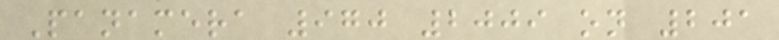Panamera 970 2009 on 201
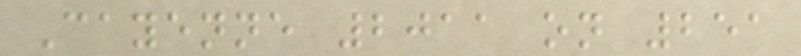Cayenne 2011 on 251
